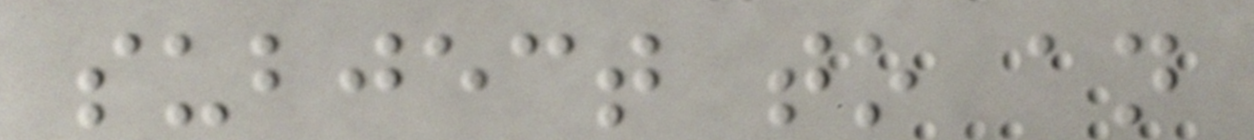subject to an
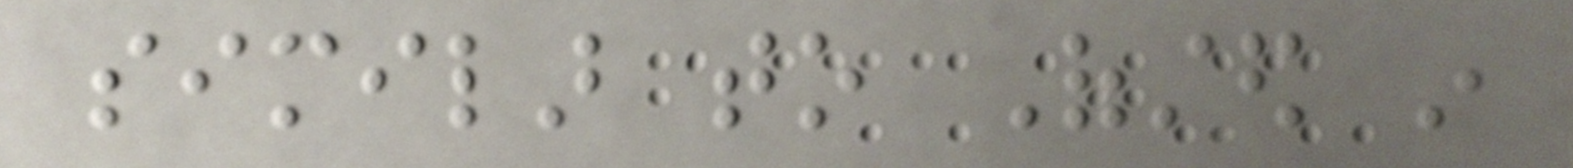similar to Ofsted in
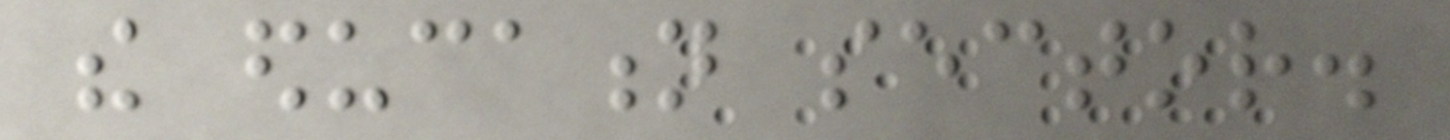the education sector.
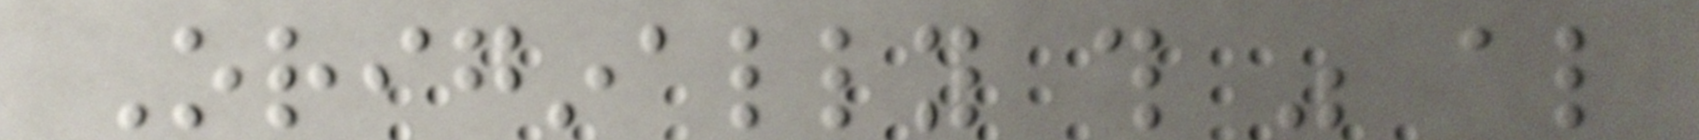Originally this was also
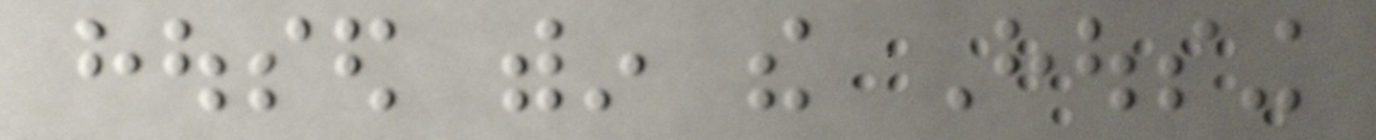housed within the Housing
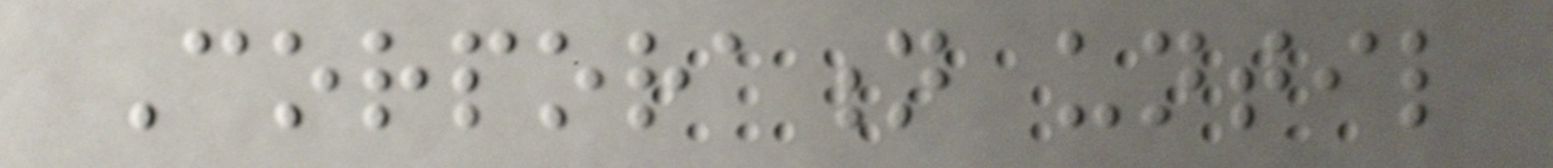Corporation until
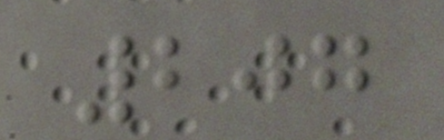207
